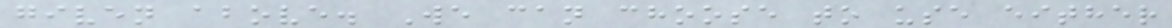given above. We can choose to use either
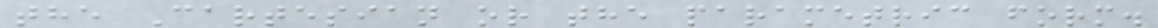the Cartesian or the parametric form.
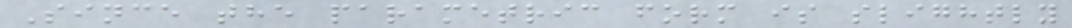Since the parametric form is slightly
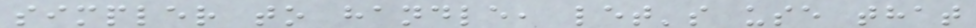simpler to handle, let's use that
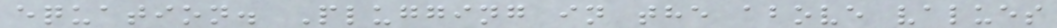equation. Plugging in the above values
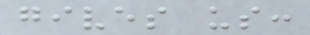gives us:
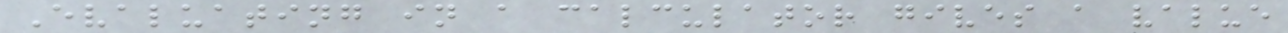Evaluating in a calculator gives a value
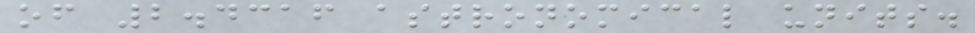of 2.4316 astronomical units.
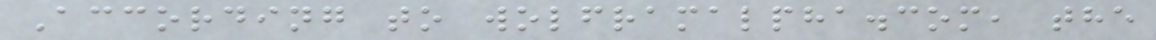According to wolframalpha.com, the
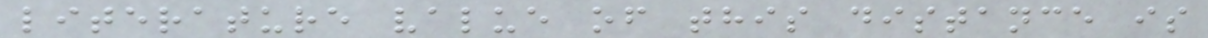literature value of this distance is
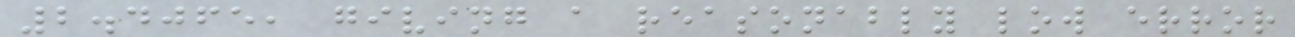2.4065, giving a reasonably low error
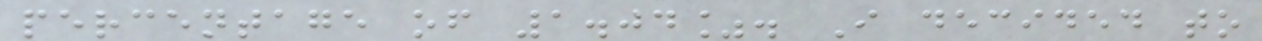percentage of 1.04%. I decided to
